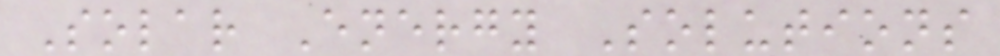Solar Energy Solutions
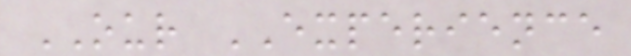OUR EXPERIENCE
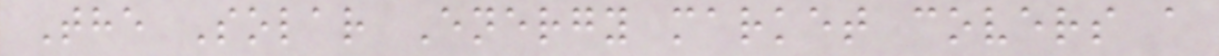The Solar Energy market covers a
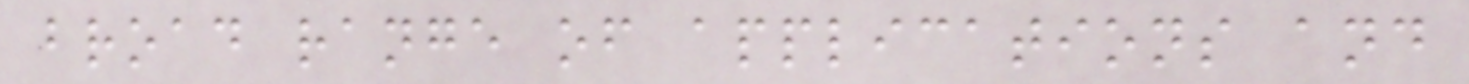broad range of applications and
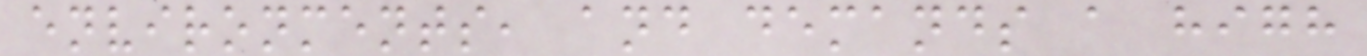environments, and demands a high
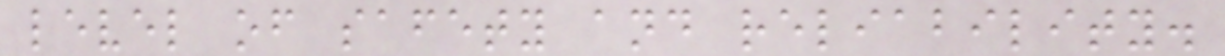level of safety and reliability.
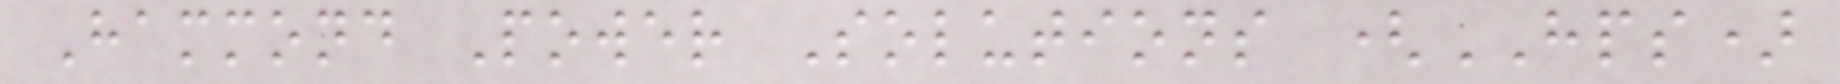Hammond Power Solutions (HPS)
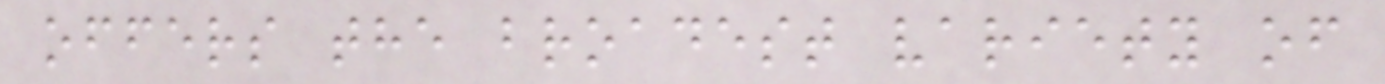offers the broadest variety of
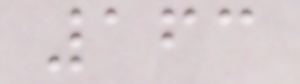163
